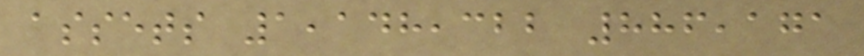assets 1,148,322 886,171
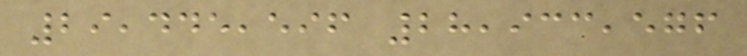29,445,596 28,933,576
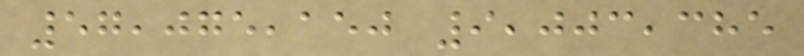57,075,150 9,003,385
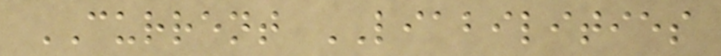CURRENT LIABILITIES
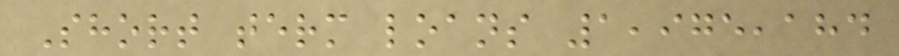Short term loans 1,975,184
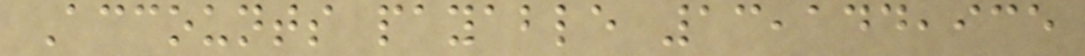Accounts payable 13,144,935
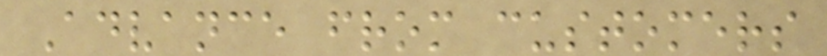Advance from customers
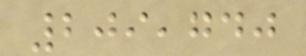209,740
